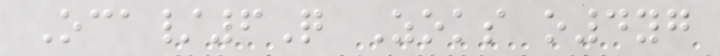Oca/6Q Zoks o4yg
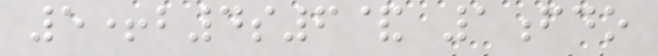5+b4s6& 1fdo
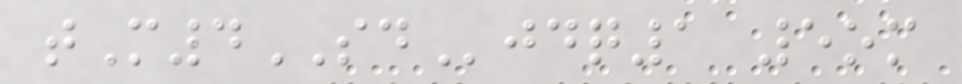tM4SDjdq1 5om
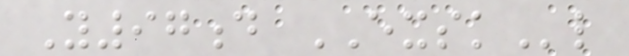Y97d EXSKl
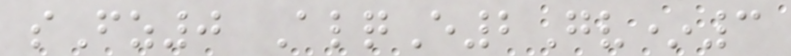sFz0 AlqE2Gv*3
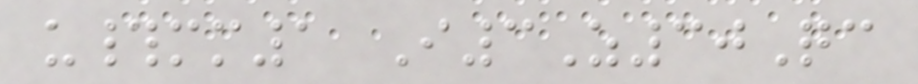u#mm1 I3Z30Qc
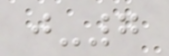j-7
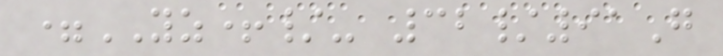=YZ+/- 32/91G
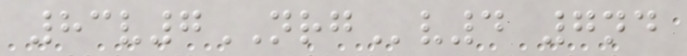83v7NRGv4 7nd
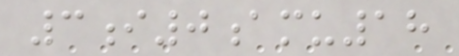3i0amu18
